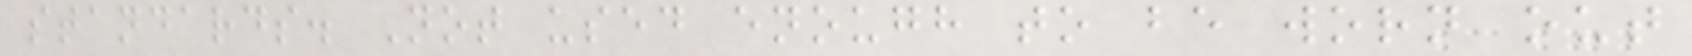standards. Not used enough to be worn out
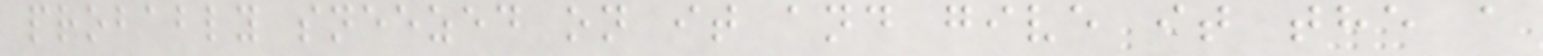probably sneezed on it and give it the a
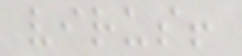virus!
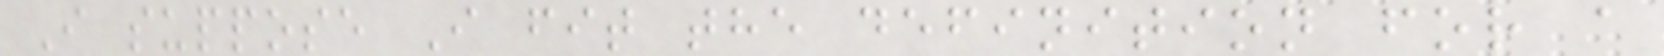I suppose I fit the definition for a
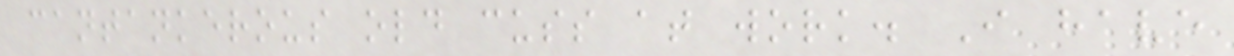cantankerous old cuss at work. I have
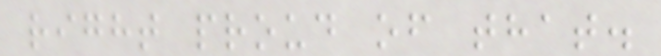right proud of that.
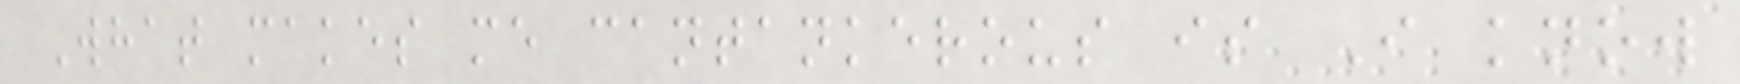What makes me cantankerous is I know
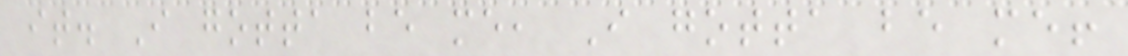it. I gotta be me, I gotta be me!
